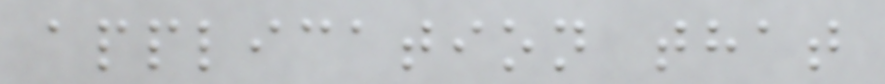application that
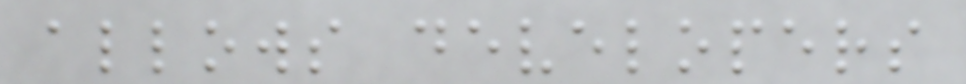allows developers
